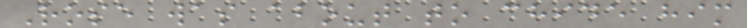Rose was about to chide him
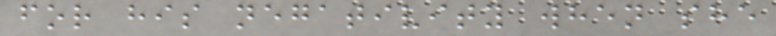for his negativity when she
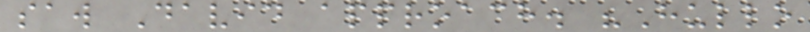saw David approach. "Hullo
